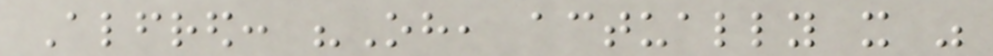Alfred: "Oh, actually it was
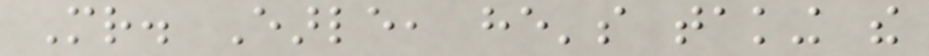Mr. Earle, he's taking the
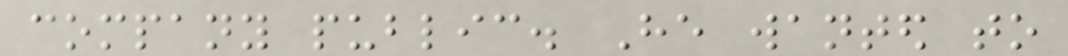company public. He wanted to
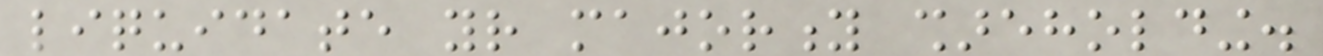liquidate your majority shareholding.
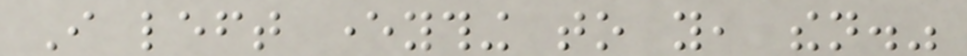I left everything to you, then."
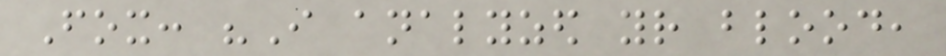Fox: "I analyzed your blood,
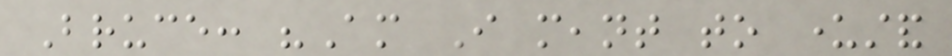Bruce: "Am I meant to understand
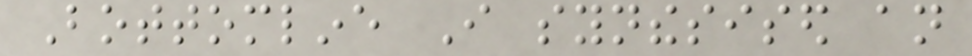Bottomline I synthesised an
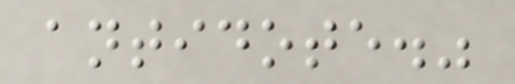antidote."
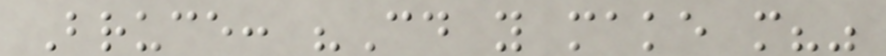Bruce: "Could you make more?"
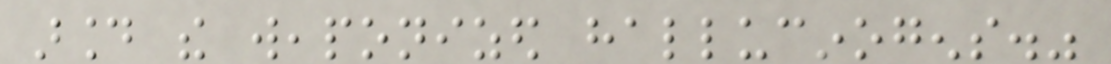around the weaponized hallucinogens."
